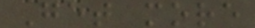Get more
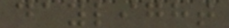daylight
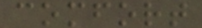comfort
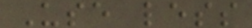Use less
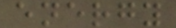energy
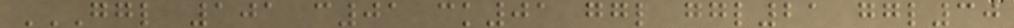GGL 101 C01 CK01 GGL GGL21 GGL30
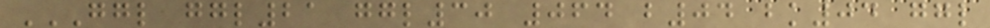GGL GGL21 GGL30 064 B04 BK04 GGL
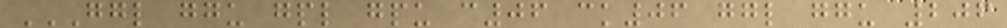GGL GGU GPL GPU C06 CK06 GGL GGU 206
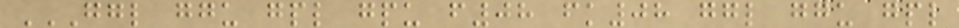GGL GGU GPL GPU F08 FK08 GGL GGU GPL
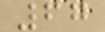67
